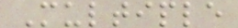Multiple
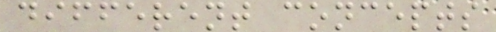different concepts
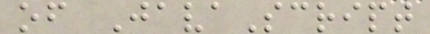of JavaScript
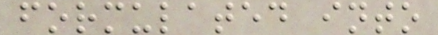formulated into
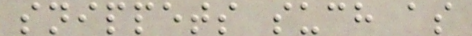snippets such as
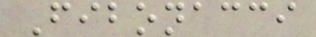Fibonacci
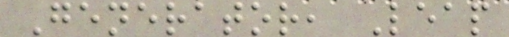Generator, Leap
